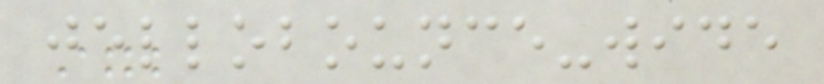jellobounce-wide
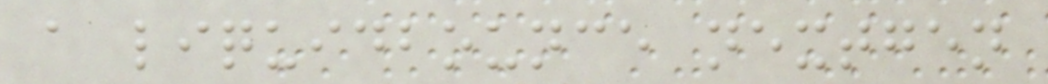a liquidbounce nextgen
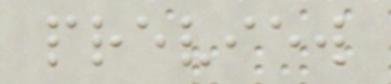preview
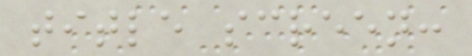title screen:
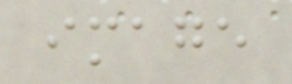image
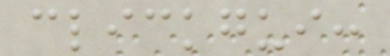clickgui:
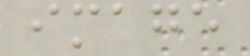image
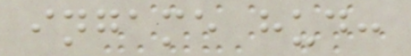ingame hud:
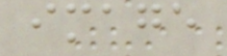image
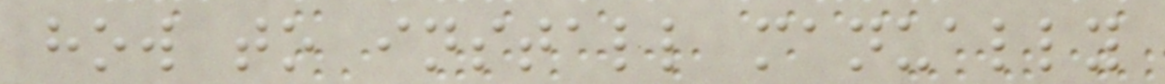how to install manually
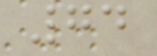74
